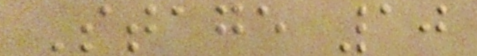Stage 10
